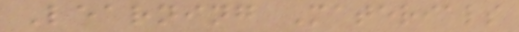Learning Materials
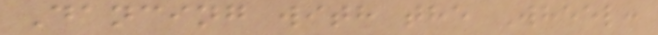Dancing with the Wheel:
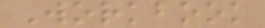Workbook
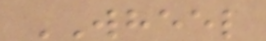WHEEL
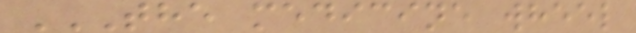THE MEDICINE WHEEL
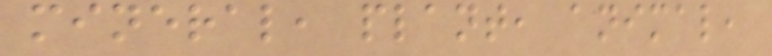mineral, plant, animal,
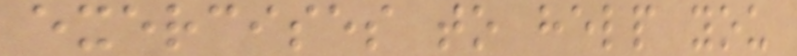exercises to help you
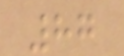87
